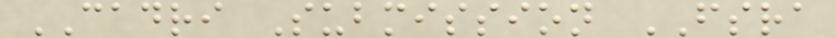CADRI Submission FSRA
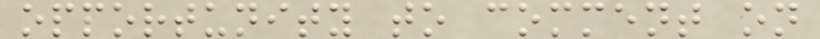opportunity to comment on
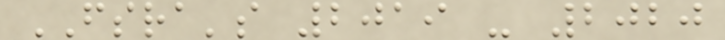FSRA's 2019 - 2020
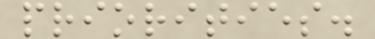priorities.
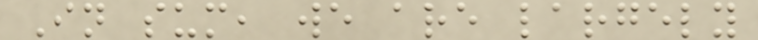In sum, we are largely
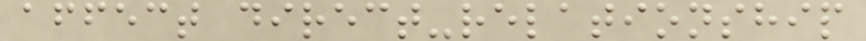affect direct-relationship
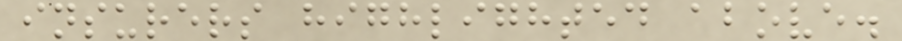insurers highlighted above.
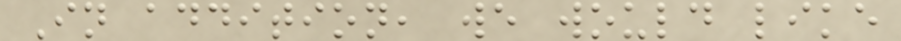In addition, we would like
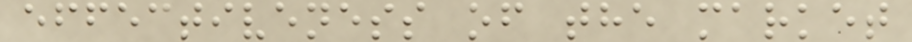effectiveness of the market
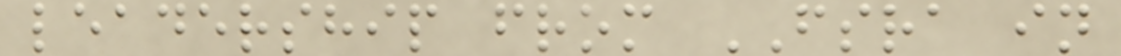leadership from FSRA in
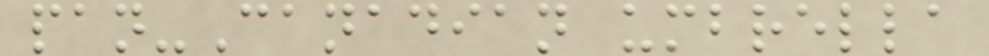pan-Canadian umbrella
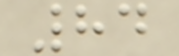84
